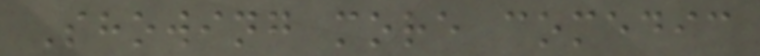Showing more comedic
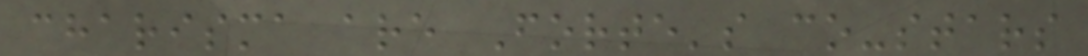charisma are Forte's co-stars
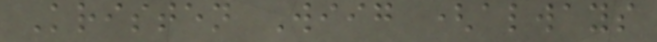Kristen Wiig (always
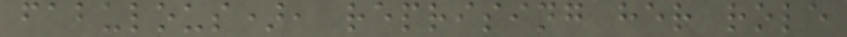fabulous), reprising her role
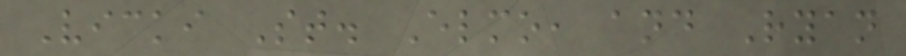Vicki St. Elmo, and Ryan
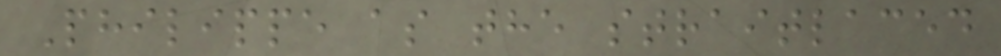Philippe as the straitlaced
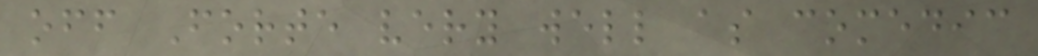off Forte very well as comedic
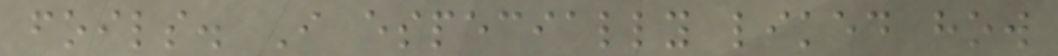foils. I especially liked how
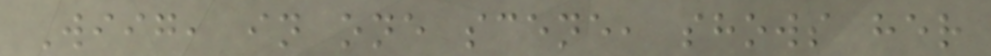Wiig, in one scene, shows her
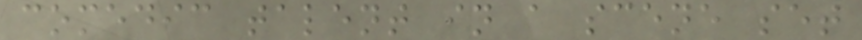comedic talent in a scene set
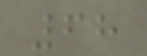68
